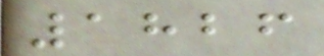1826
